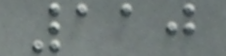110
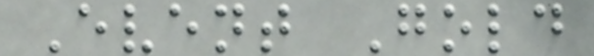Event Gold
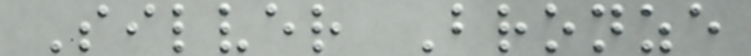Silver Bronze
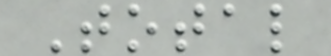Total
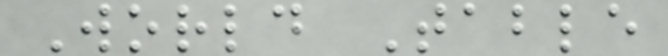World Table
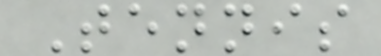Tennis
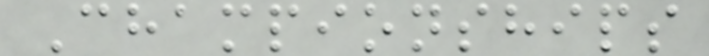Championships
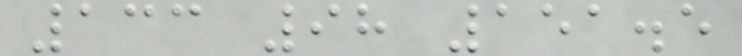133 98 151.5
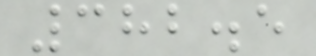382.5
